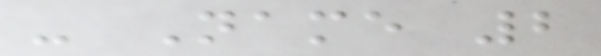- Name 2
